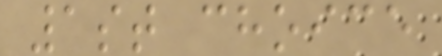1st choice
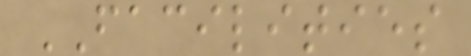FACILITIES
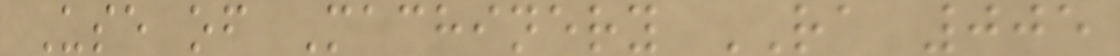Use of Machinery RA 005
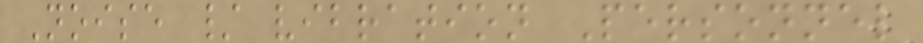Noise / vibration Personnel
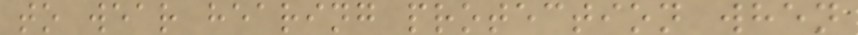to wear hearing protection when
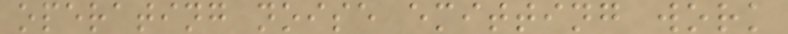operating noise emitting work
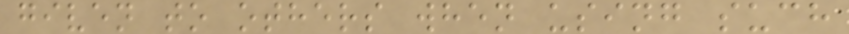given to others when using such
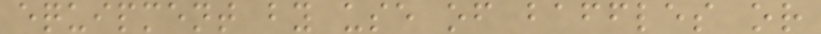equipment by use of baffles or
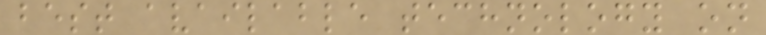best available technology on
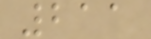211
